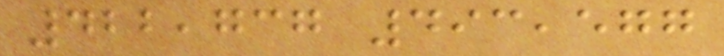422,737 493,577
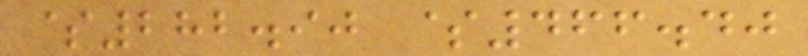$282.90 $466.40
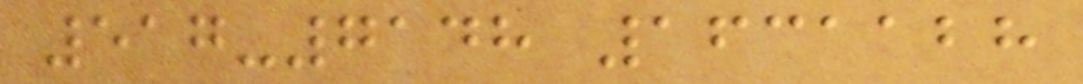517-7148 1631128
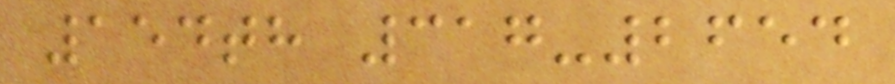154th 317-2654
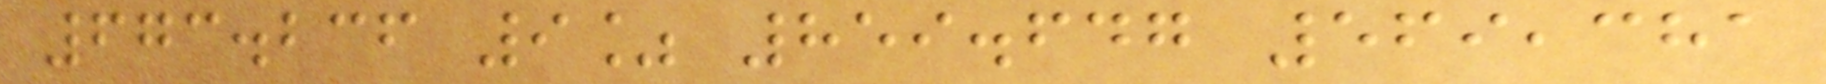673.236 9% 859.647 569,381
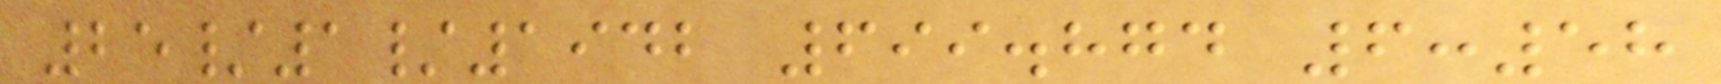25/1/1942 699.874 6:58
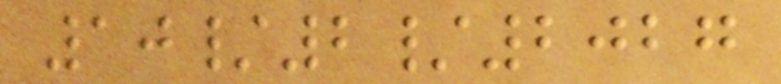10/2/2027
